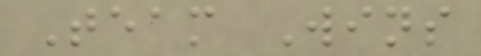Team Wins
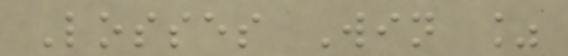Losses Win %
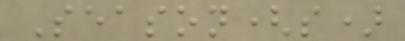Season(s)
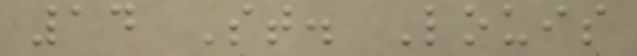14 St. Louis
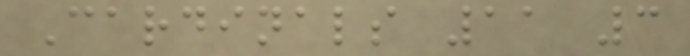Cardinals 11 3
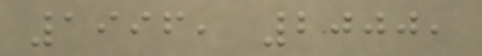1996, 2000,
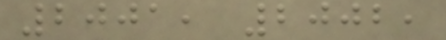2001, 2002,
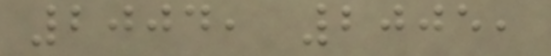2004, 2005,
